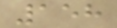158
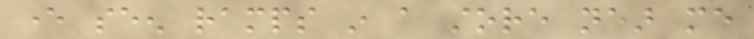ever seen ramps in a store near me
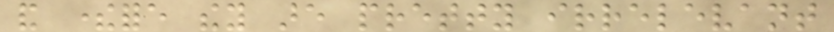and therefore they are pretty irrelevant
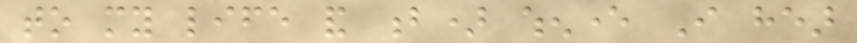to my life and b) whenever I hear
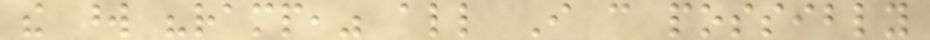the word "ramp," all I can possibly
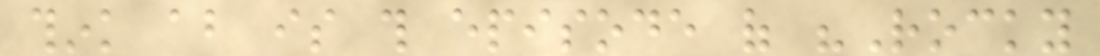think about is this episode of "Rocky
